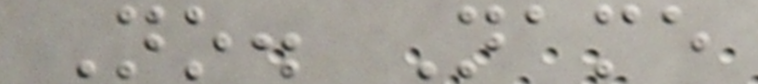No. Name
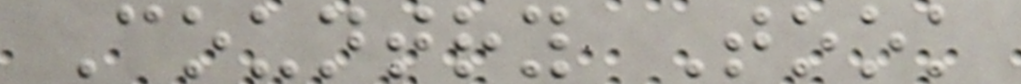Country Took
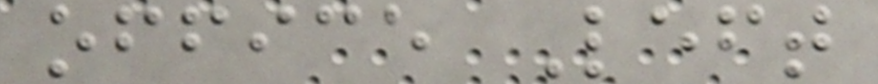office Left
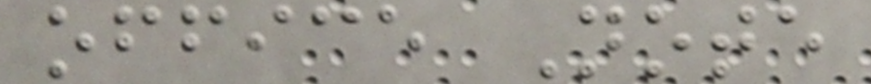office Note
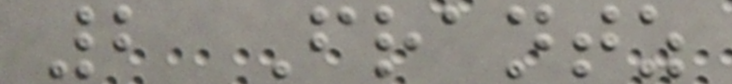2 Frantz
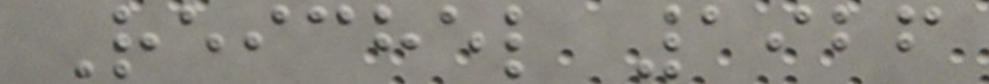Reichel 1926
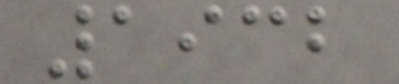1932
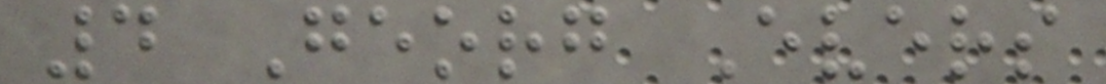4 Georg Evers
